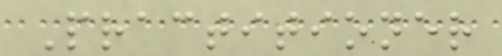Practitioner
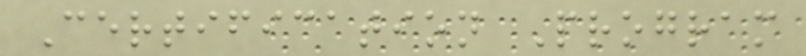Certification Program
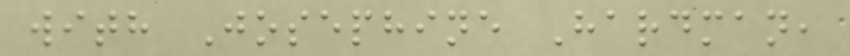with Josephine Hardman,
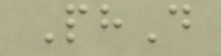PhD
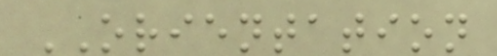ORIENTATION
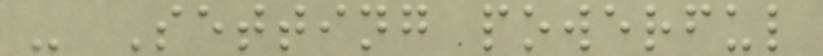- Setting powerful
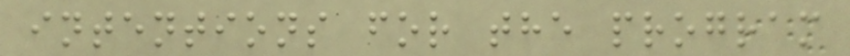intentions for the program
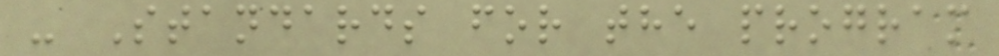- Standards for the program
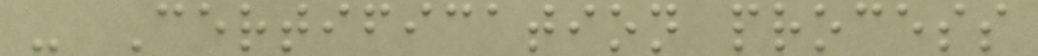- Certification process
